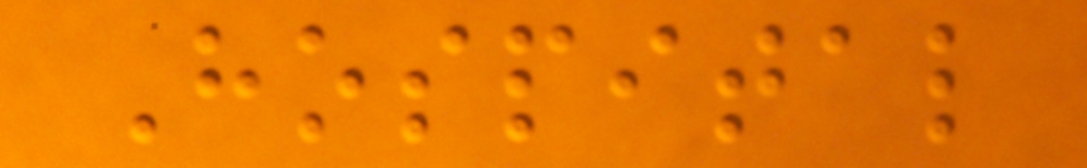Hospital
